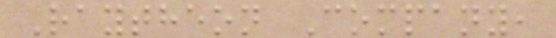Raytheon Company,
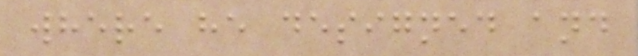where he designed and
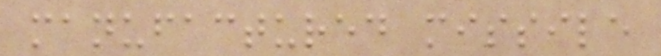manufactured missile
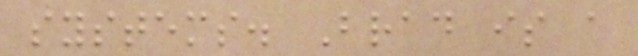systems. Brad is a
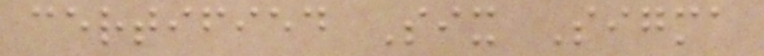certified Six Sigma
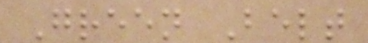Green Belt
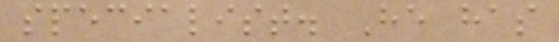specialist. He has
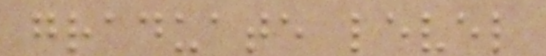graduate level
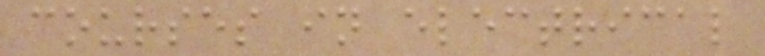courses in electrical
